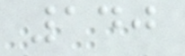140
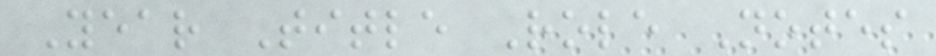Year Title Role Notes
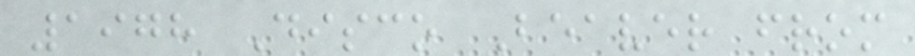1978 Disco Beaver from
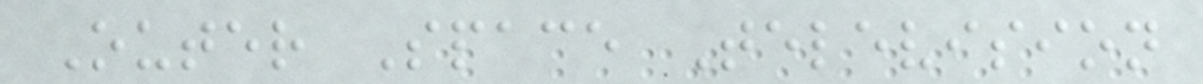Outer Space Television
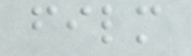film
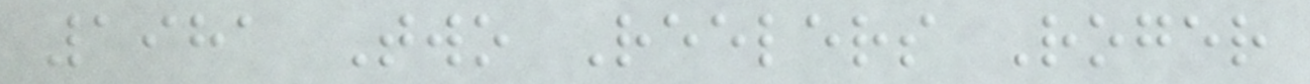1981 Two Reelers Roger
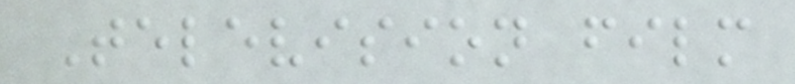Television film
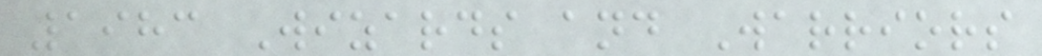1983 Wizards and Warriors
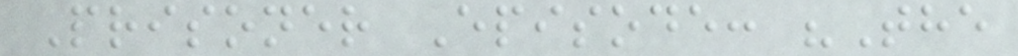Prisoner Episode: "The
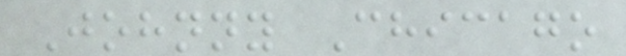Johnny Chicago
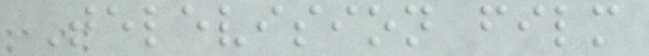Television film
